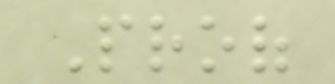Proof
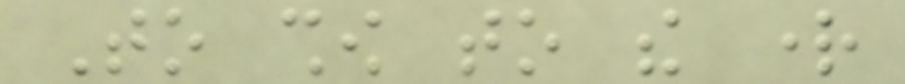To show to the right
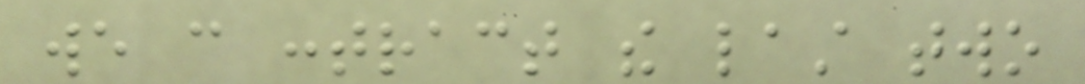we can contract the last two
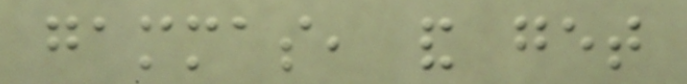gammas, and get
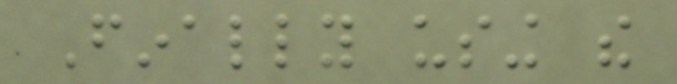Finally using the
